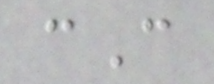cC
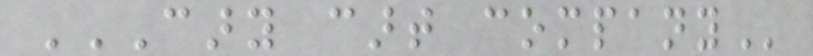CARY CART COMPANY
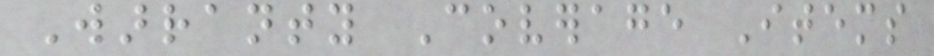Warranty Coverage Items
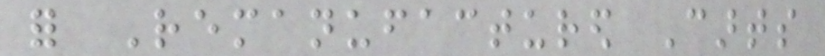for Remanufactured Carts
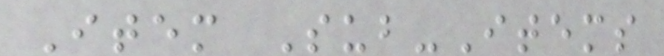Item Sub-Items
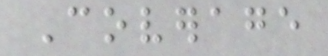Coverage
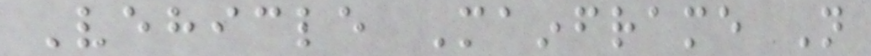Vehicle Mainframe Not
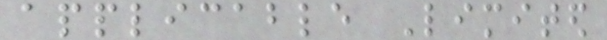applicable Limited
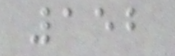152
